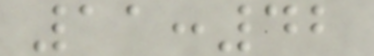11:42
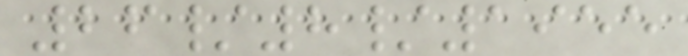26/8/1955
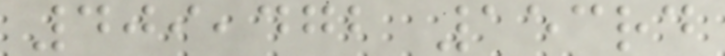409,472 153rd
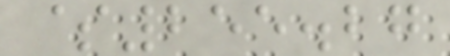$255.27
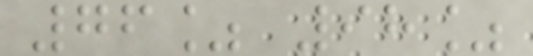76% 98%
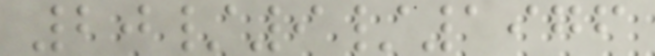20/9/1976
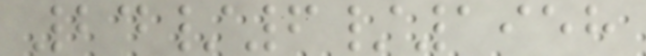24/6/1958
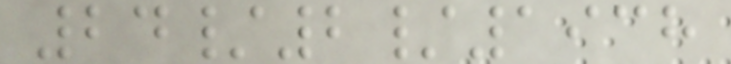24/2/1938
